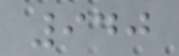940
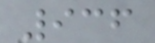936
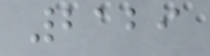2129
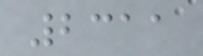2311
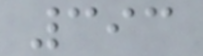393
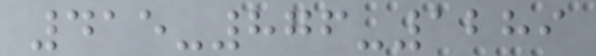415-876-1289
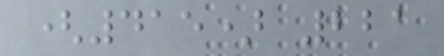(415) 221
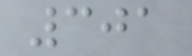301
